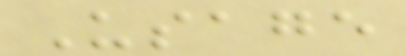Usage
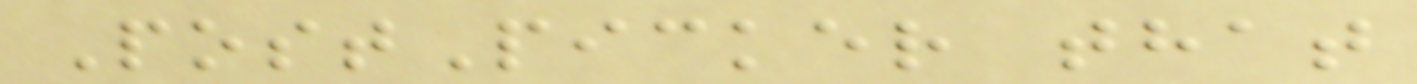PostPicker that
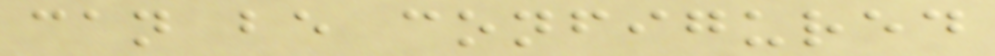can be configured
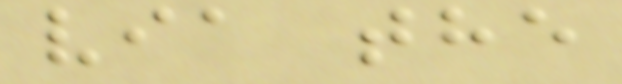via the
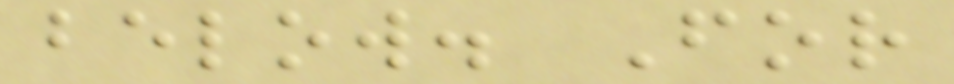below. For
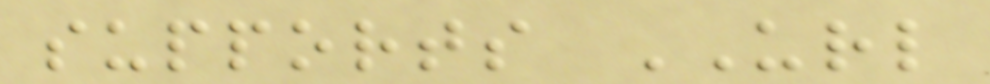supports URL
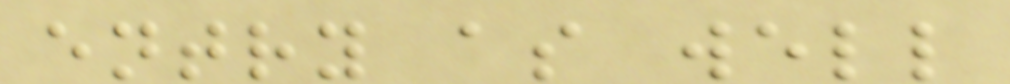entry as well
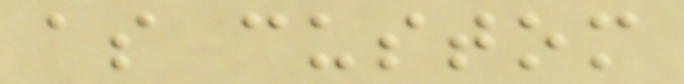as custom
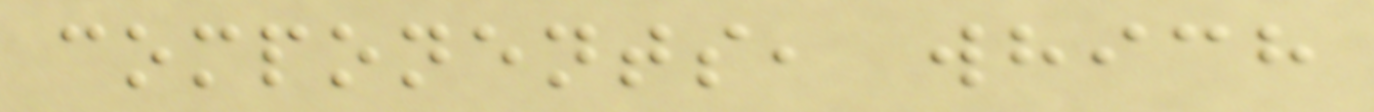components, which
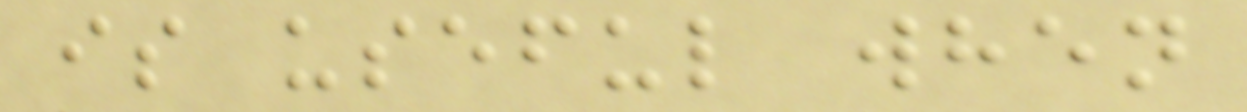is useful when
